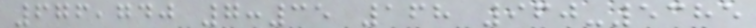676,740 7:35 168 960-5385
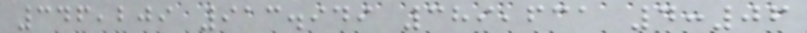346,209 913.949 389,631 4:06
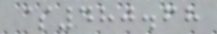$480.68
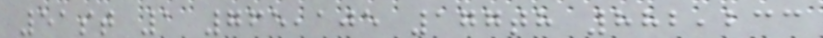51st 1 765,105 177th 882,233
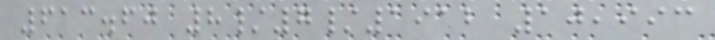613.60 8/7/1912 10,993
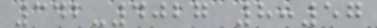342-4027 8:57
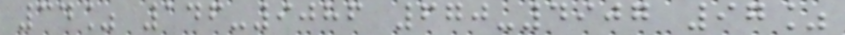34% 146-9086 670-4907 97%
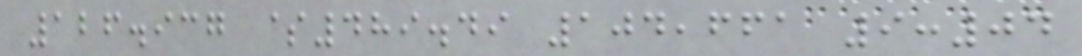126.937 $489.49 104,661 9:04
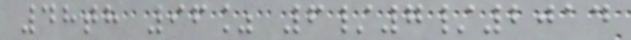48th 96% 6/7/2014
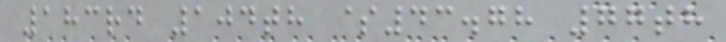183rd 104th $43.78 77th
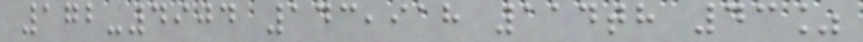172-4904 143,918 114th 43%
